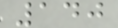140
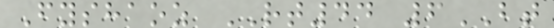Fyshaoz RT44 6BT
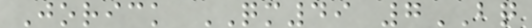Jorick QM49 7BQ
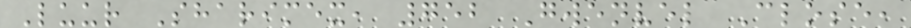Luur Sharimex, 752 Gwenvel Close,
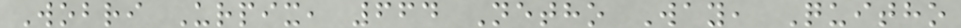Wobri Urpix, 664 Netho Way, Quitho
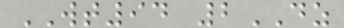WT94 2DZ
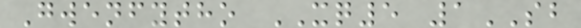Gwenfytho XQ5 1SB
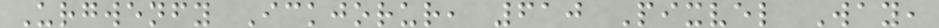Urgwenfy Ickjorur, 610 Pixvel Way,
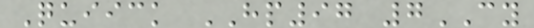Quiick HP97 7CY
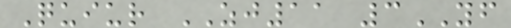Quiur ZJ11 3YF
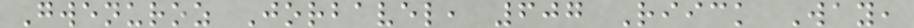Gwenuroz Jorbavel, 607 Riick Way,
